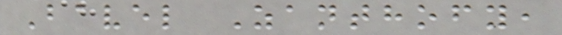Bavel Zanthofy,
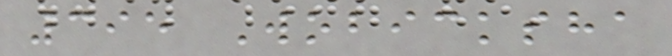395 Wobicksha
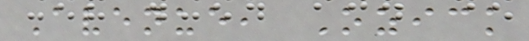Avenue, Ozick
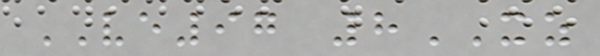VE97 8XZ
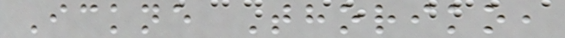Ickne Thoriko,
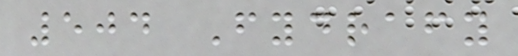504 Fydrafy
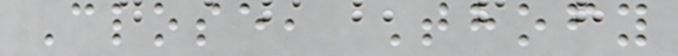Close, Thofy
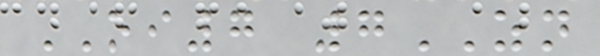OI7 7ZN
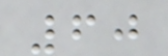60
